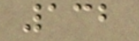132
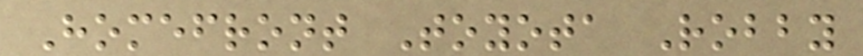Homefront Toyota Robby
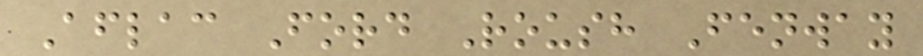Aflac Ford Roush Fenway
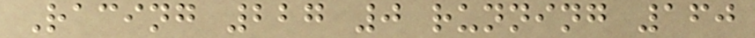Racing 227 0 running 160
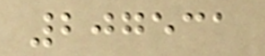207531
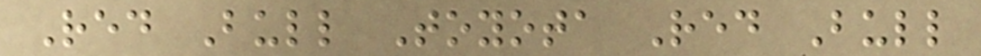Red Bull Toyota Red Bull
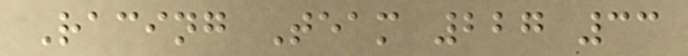Racing Team 227 33
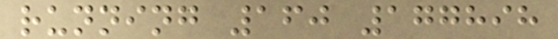running 160 177898
